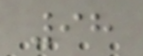98
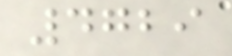4729
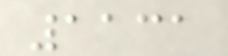1131
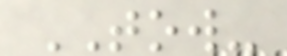TOW-
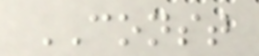CONST
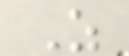Z
